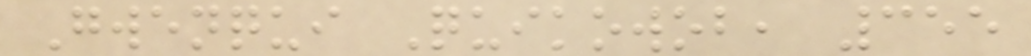Gwenqui Quikowob, 355
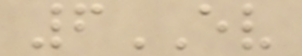6EV
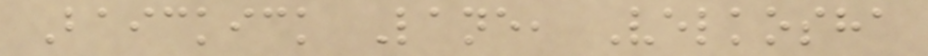Baickick Lane, Velkosha
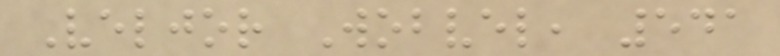Veljor Wobvel, 541
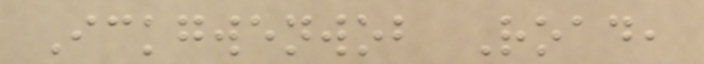Ickgwenwob Road,
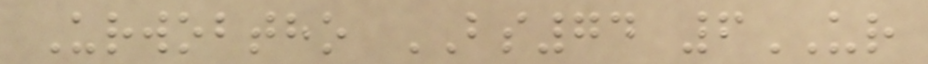Urwobtho BS74 6UR
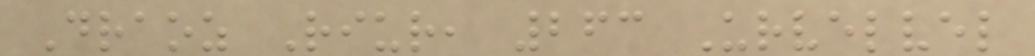Draoz Riur, 263 Urvelvel
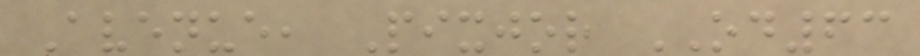Avenue, Pixjor OD63
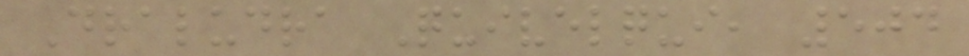Draludra Quivelqui, 504
